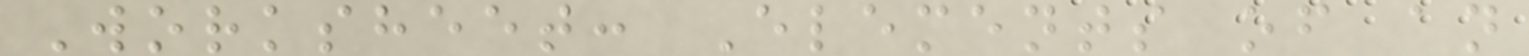Worksheet: Elements of an
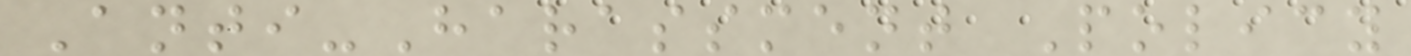Anti-Harassment Policy
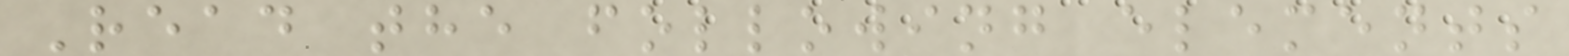Read the following elements
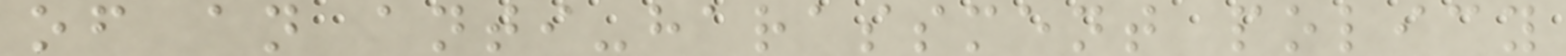of an anti-harassment policy
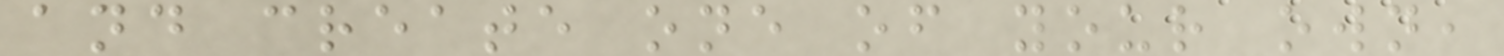and create one of your own,
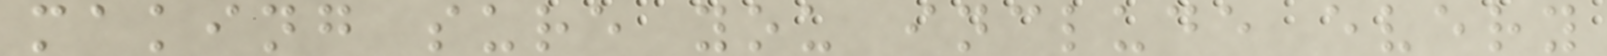making sure you include every
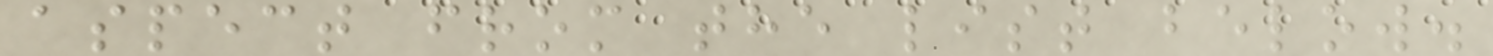aspect from the list below.
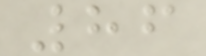86
